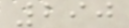290
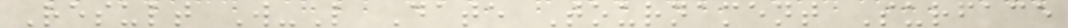Result W-L Date Tournament Surface
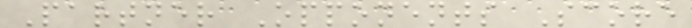Partner Opponents Score
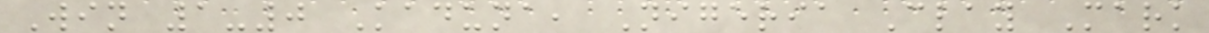Win 1-0 Kaduna, Nigeria Clay Mark
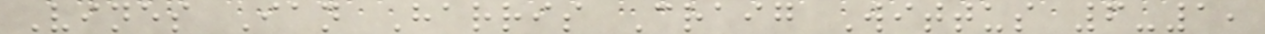Vines Ian Harris Craig Wittus 6-1,
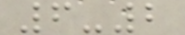6-2
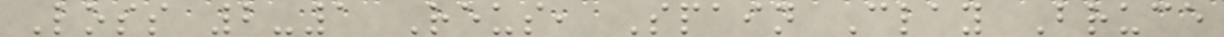Loss 2-1 Reus, Spain Clay Bruce
